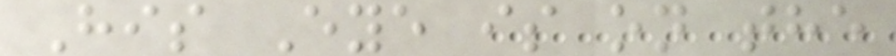His Eye is on the
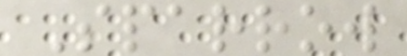Sparrow
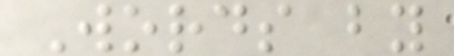Words by
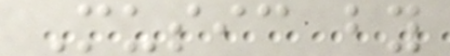Music by
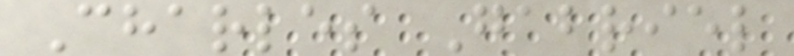Charles Gabriel
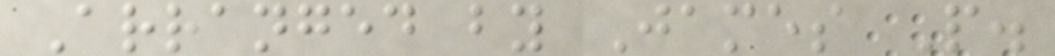Arranged by James P.
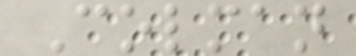Colman
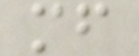mf
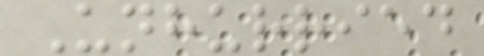Unhurried
